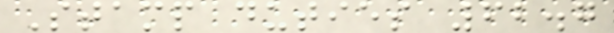Stamp duties 62.7
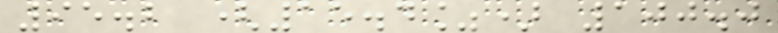95.2 (15.4%) 100.0
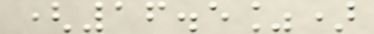(16.5%)
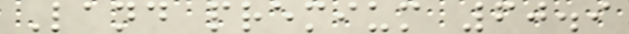Land premium 60.9
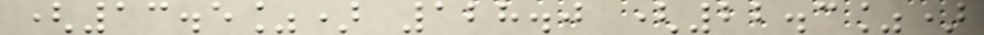(13.5%) 128.0 (22.3%)
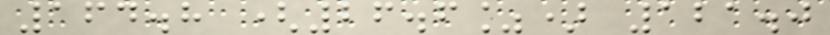164.8 (26.6%) 121.0
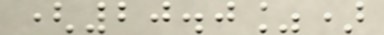(20.0%)
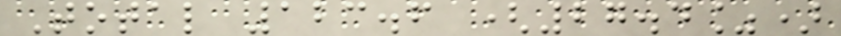Total 123.6 (27.4%)
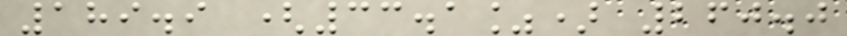189.9 (33.1%) 260.0
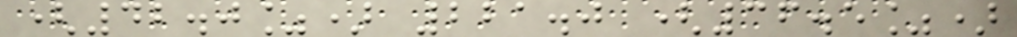(42.0%) 221.0 (36.5%)
